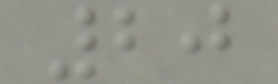20
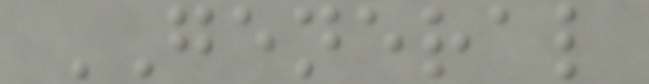GENERAL
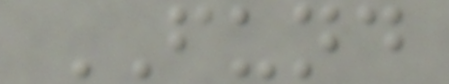FUND
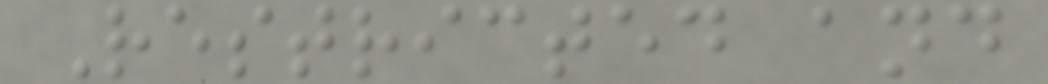Restricted and
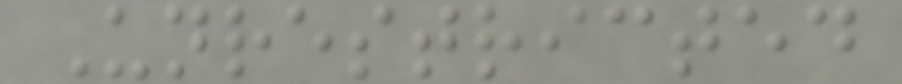Unrestricted
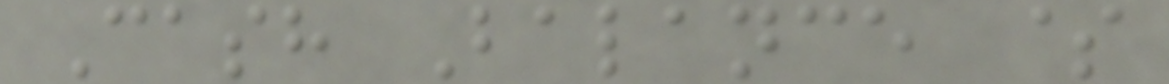Cash Balance $
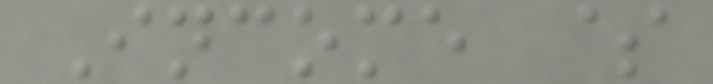Income $
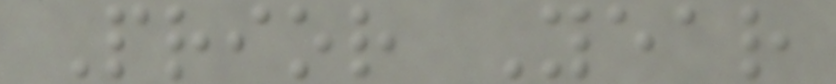Prior Year
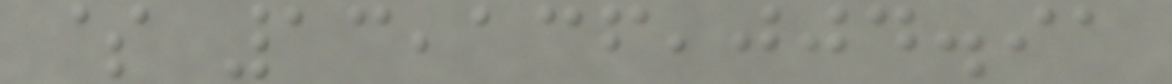$ 13,136,004.91
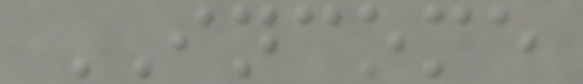INCOME
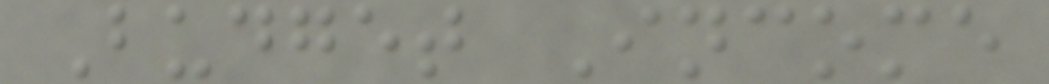Budget Income
